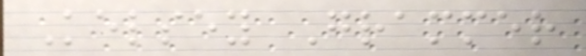Kelsey Grammer
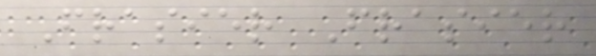Frasier Frasier
